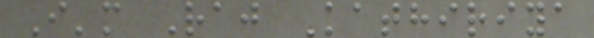I'm Raj Kathiriya
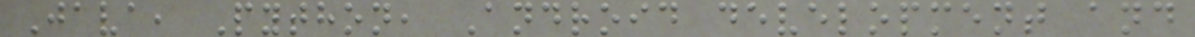Java, Python, Android development and
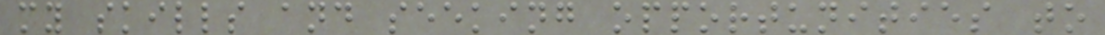my skills and seeking opportunities to
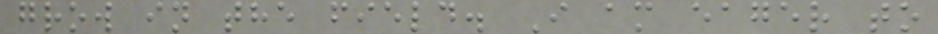grow in the field. I am eager to
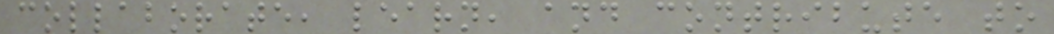collaborate, learn, and contribute to
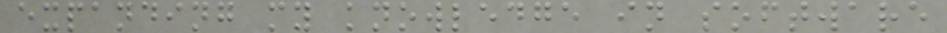expanding my knowledge in software
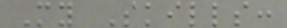My Skills:
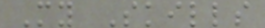My Skills
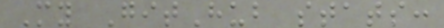My GitHub stats:
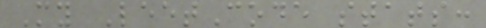My LeetCode stats:
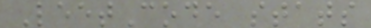LeetCode stats
